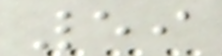59
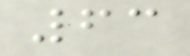63
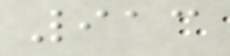913
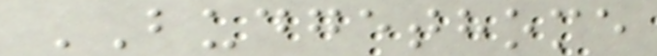BUDGETHOME
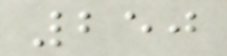250
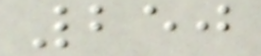250
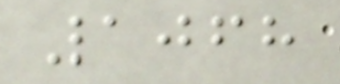1068
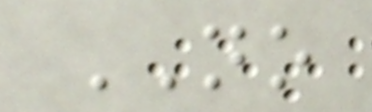NO
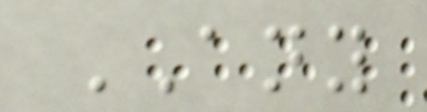ANY
